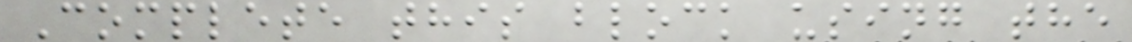Complete this block using the
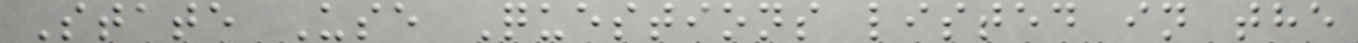State Use Questions listed in the
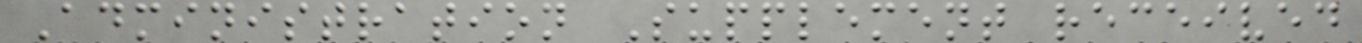Administration Supplement received
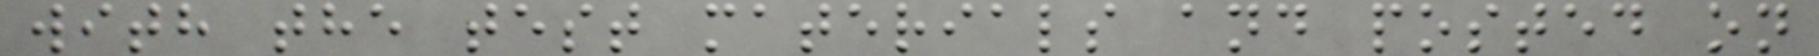with the test materials and posted on
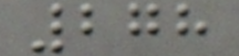278
